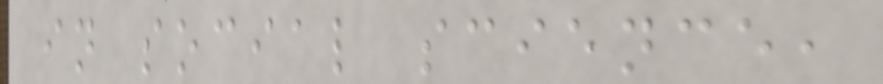in social science,
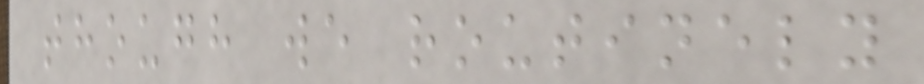though we routinely
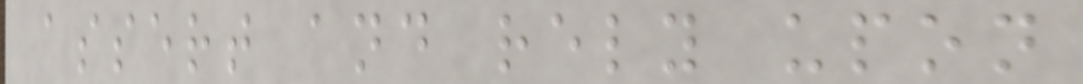assert and rely upon
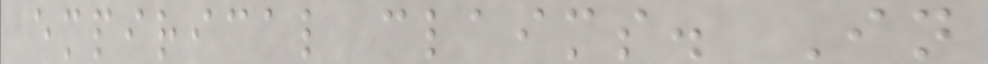empirical claims. In
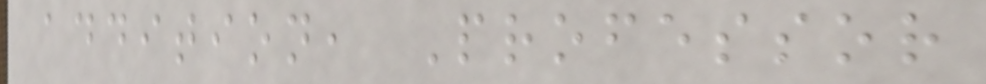addition, Professor
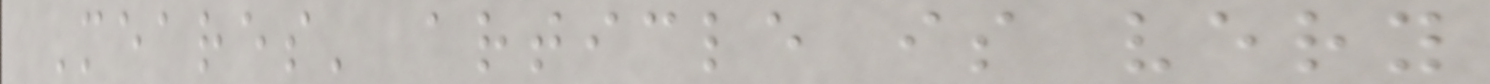Meares' article is very
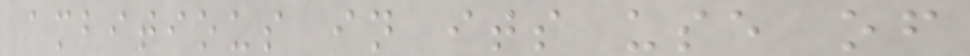ambitious in its use of
